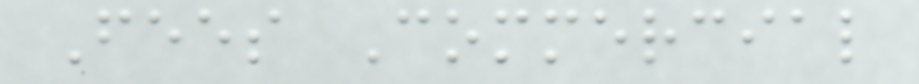Fees Commercial
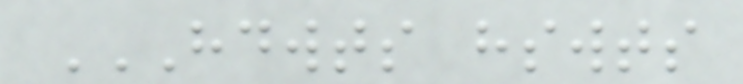HDWTS HSWTS
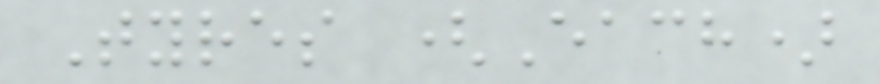Tyres (Each)
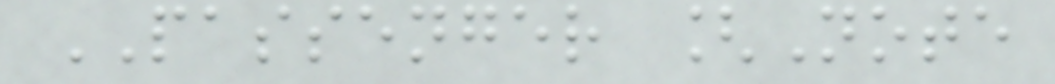PASSENGER [Note
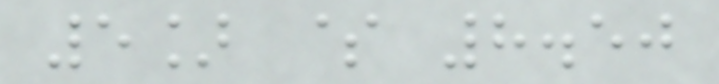5] $ 8.50
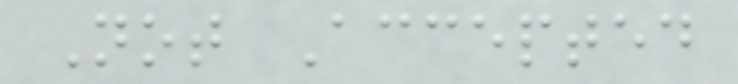Not Accepted
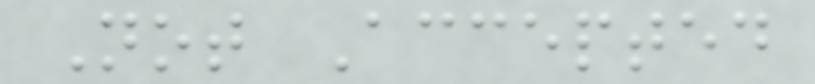Not Accepted
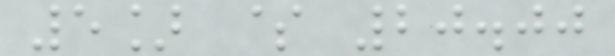5] $ 20.00
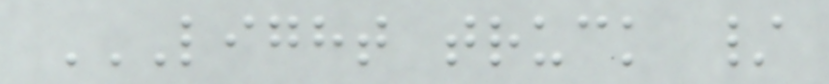LIGHT TRUCK /
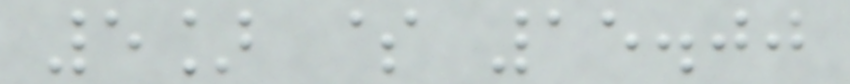5] $ 15.00
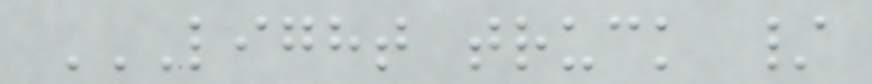LIGHT TRUCK /
